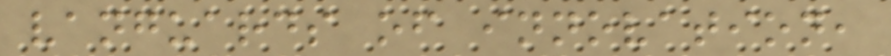vanguards of innovation,
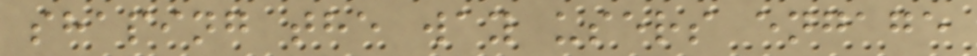shaping the way users engage
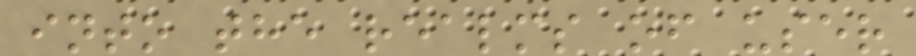into the realms of user
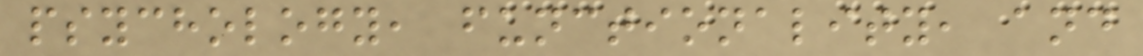psychology, functionality, and
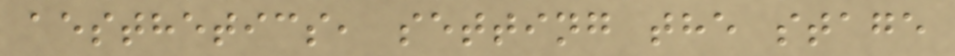aesthetics, setting the stage
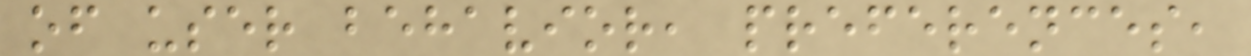of user behavior, preferences,
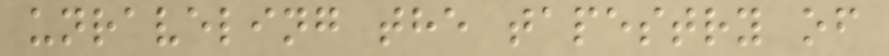unraveling the tapestry of
